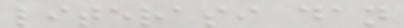literasi dan
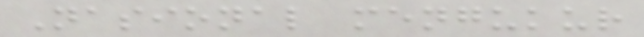Nasional mengukur
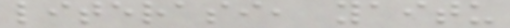literasi, yaitu
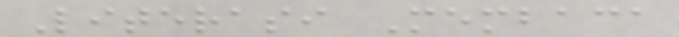Literasi Membaca
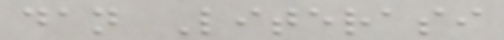dan Literasi
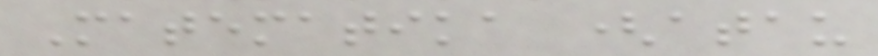Matematika (atau
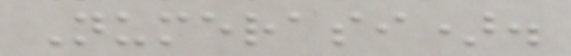Numerasi).
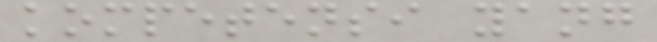kompetensi yang
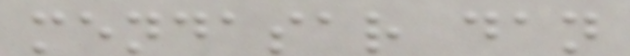mendasar dan
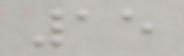15
